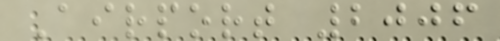Airport 2006
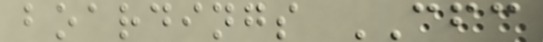boardings CFC
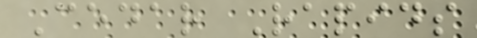Cedar Rapids
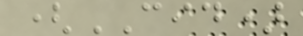(CID)
